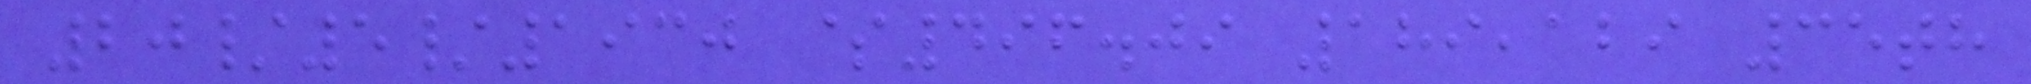20/5/1930 $496.09 189,129 35th
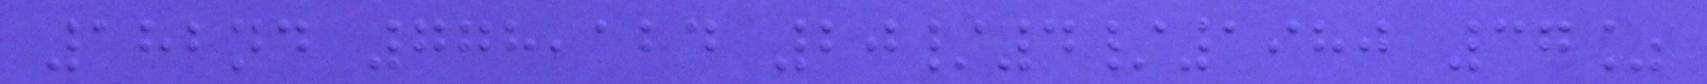182nd 778,124 20/4/1980 37%
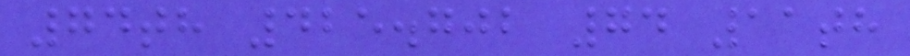74th 425.702 74 11th
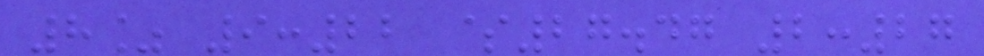8% 9:22 $27.47 2:27
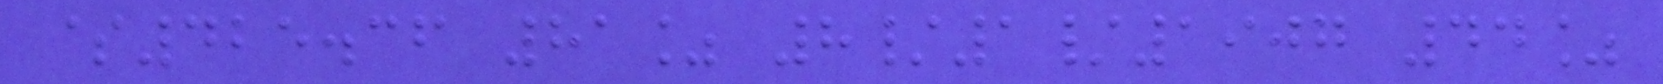$425.36 81% 8/1/1907 44%
